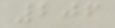206
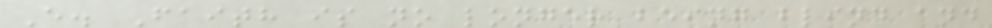E. Faith is no longer being blind and
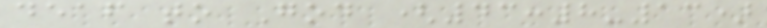deaf to God (43:8-13)
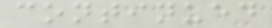continued
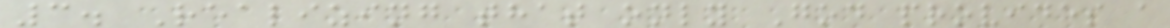3. Realizing that only God provides a
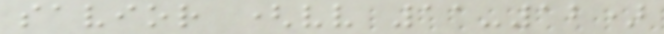savior (vv 11-12)
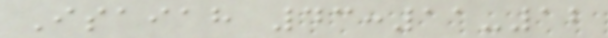Isaiah 43:11-12
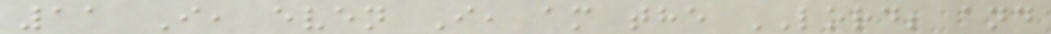11 I, even I, am the LORD; and
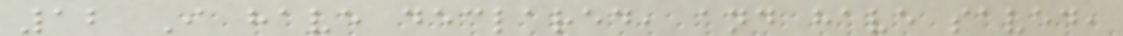12 I have declared, and have saved,
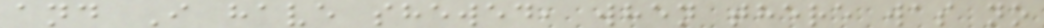and I have shewed, when there was no
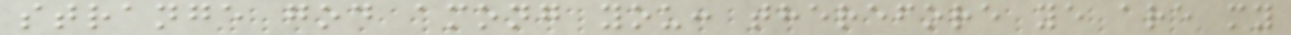strange god among you: therefore ye are my
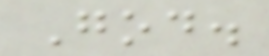God.
